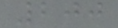200
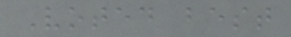Voted best
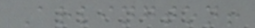Arlington!
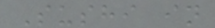Sushi in
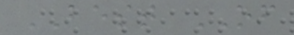BEST OF
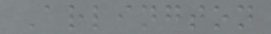Arlington
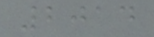2014
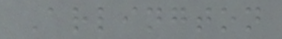Arlington
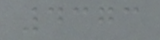4373
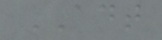ADT
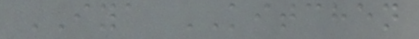IYA KITCHEN
